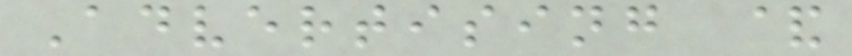Advertising &
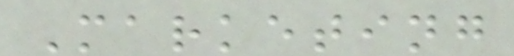Marketing
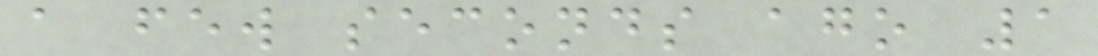a few seconds ago 1
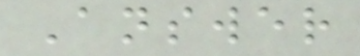Answer
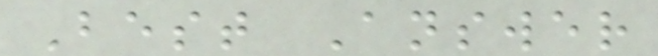Best Answer
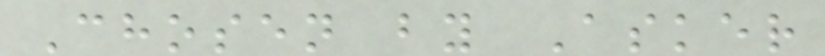Chosen by Asker
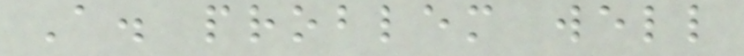A. problem well
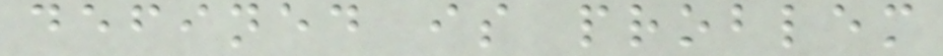defined is problem
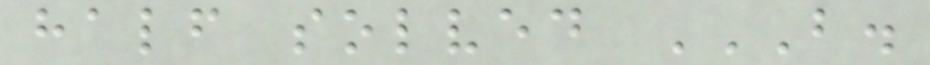half solved B.
